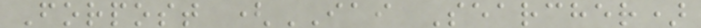Forpost (IAI Searcher)
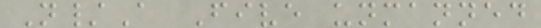N/A Five unmanned
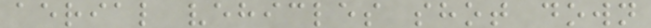aerial vehicles shot down
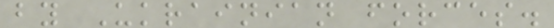by Ukrainian forces.
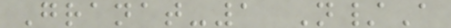Granat-1 N/A
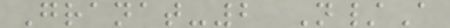Granat-2 N/A
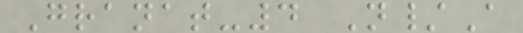Granat-4 N/A
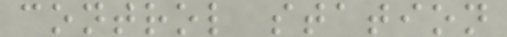control station
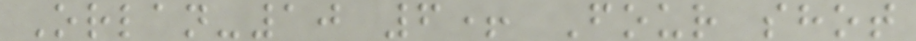Orlan-10 6+ Four shot
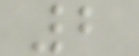2
